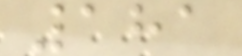181
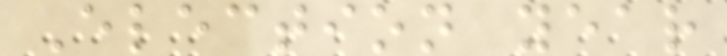Election year
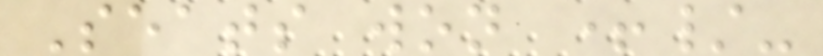Seats won +/-
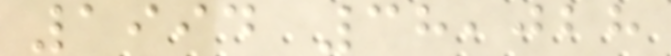1994 38,028
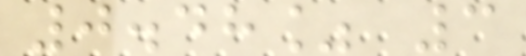0.48% 3
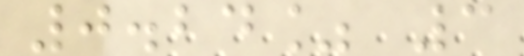0.24% 3
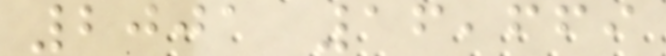2001 16,669
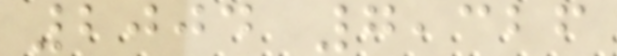2004 7,326
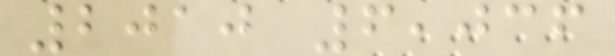2010 6,036
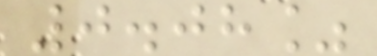0.08%
